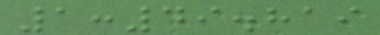1:49.819
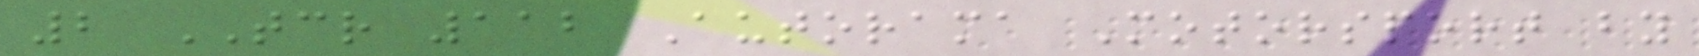2 TCR 112 Autorama Motorsport by
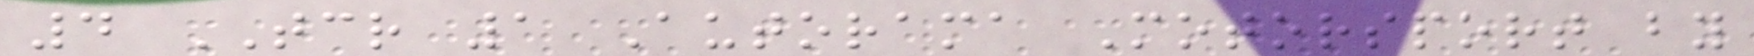4 TCR 1 Autorama Motorsport by
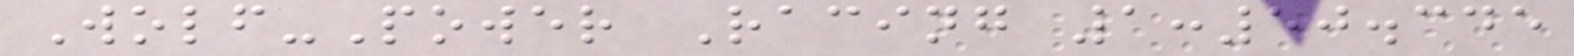Wolf-Power Racing 1:50.345
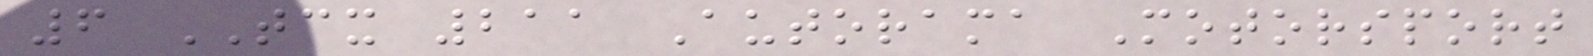6 TCX 211 Autorama Motorsport
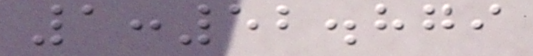1:52.879
